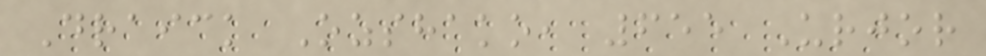Draick Ozshako, 655 Urjor
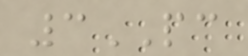3PC
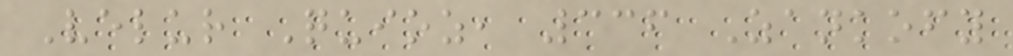Velur Quioz, 336 Zankofy
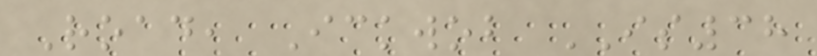Road, Ickwob IS38
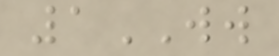1WW
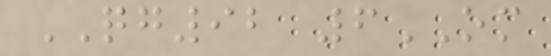QG92 6OM
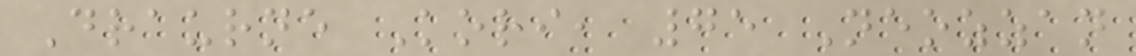Draurne Kori, 75 Neozzan
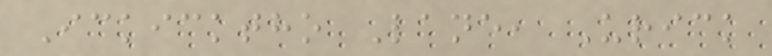Ickicktho Lane, Urick
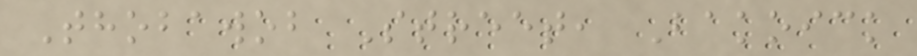Thobawob Street, Bakoick
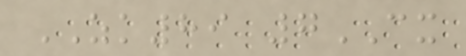ZK89 7CX
